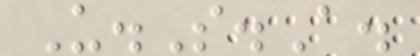U.S.A.
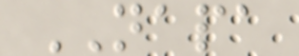NAPA
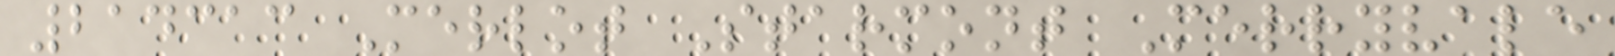214313 Merlot Starmont Merryvale
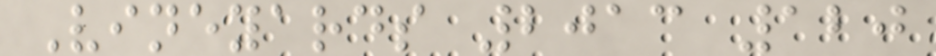Vineyards 2013 120
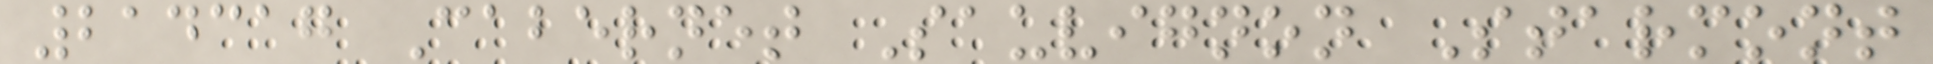214317 Cabernet Sauvignon Starmont
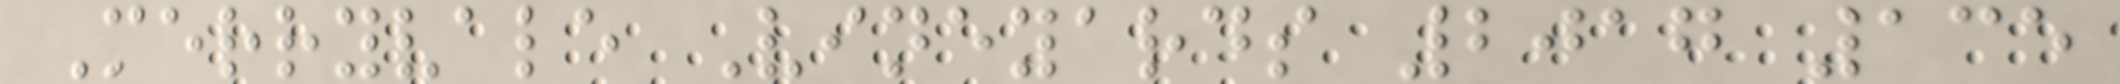Merryvale Vineyards 2017 135
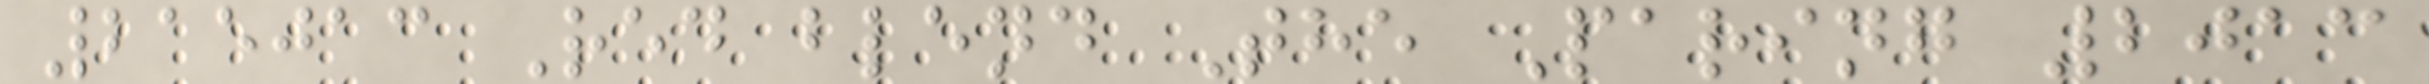215013 Red blend The Paring 2013
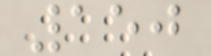150
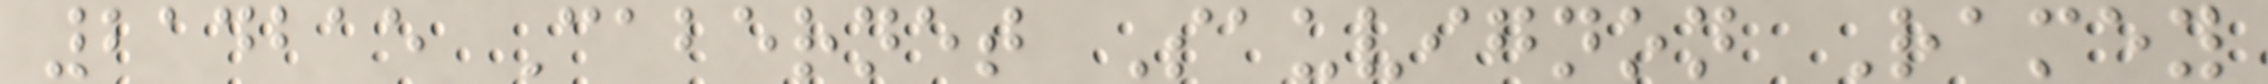214215 Cabernet Sauvignon Ramey
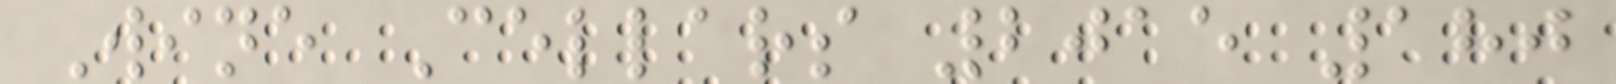Wine Cellars 2015 180
